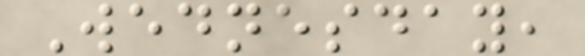Wednesday,
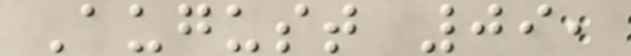August 09,
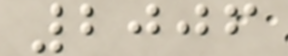2006
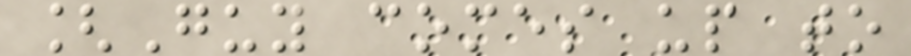[Guy comes up to
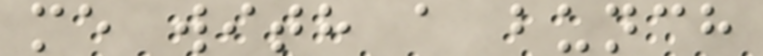me with a bunch
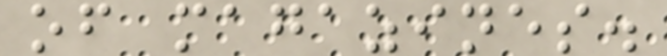of magazines.
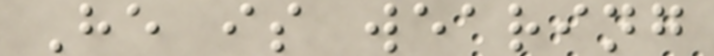He is wearing
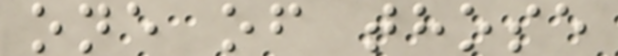one of those
